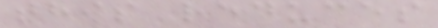this reduces
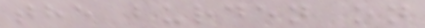the burden on
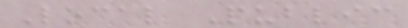Local Public
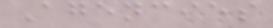Agencies
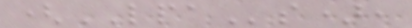(LPAs),
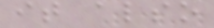it also
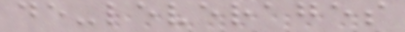de-leverages
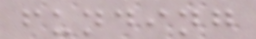funding
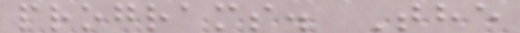programs. The
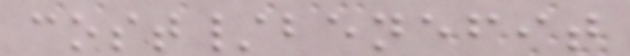cost/benefit
